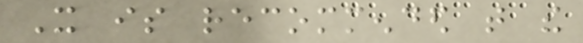It is recommended that the
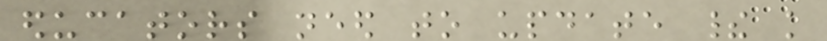educators need to update their knowledge
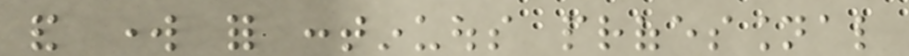and work for continuous professional
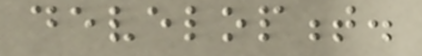development.
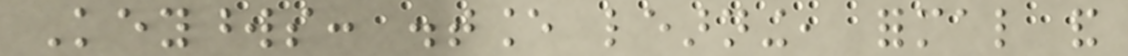Keywords: distance learning, formal and
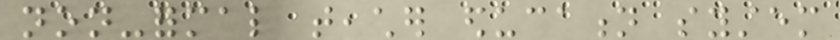non-formal teacher education system
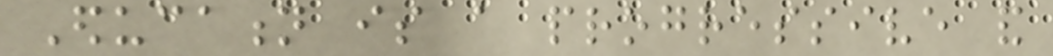Education is a progressive and
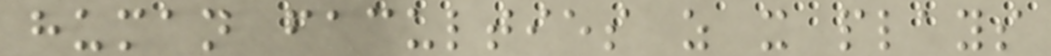human faculties as it plays
